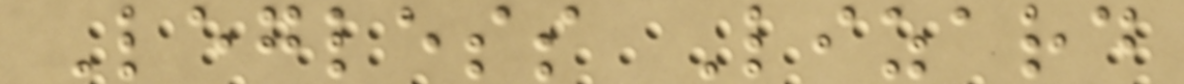Legless Lizard
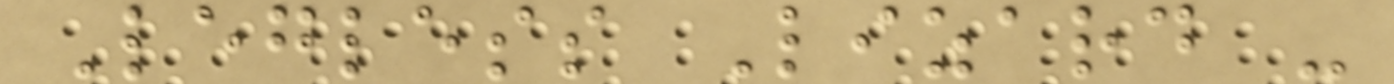Legless Lizard -
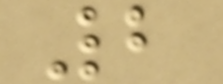2
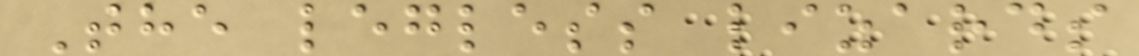The legless lizards
